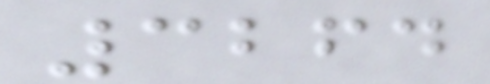3264
